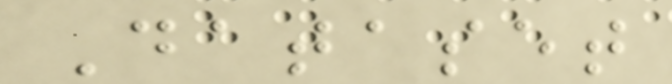Dataset
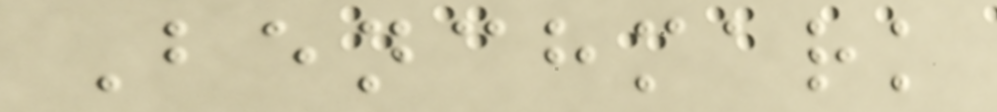Benchmark
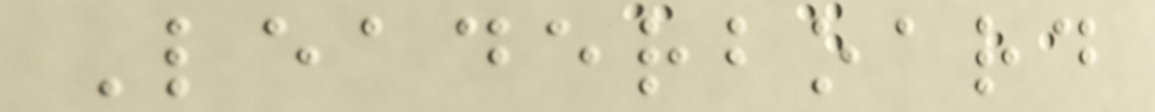Leaderboard
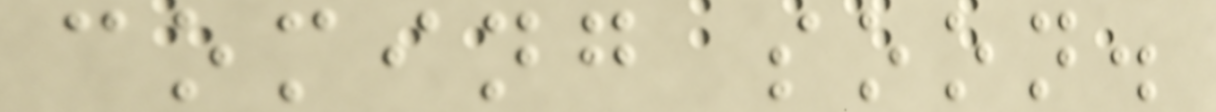coming soon.
